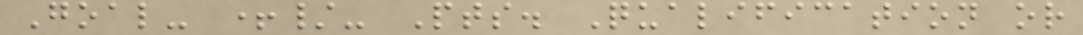Goal- +/- Pts. Qualification or
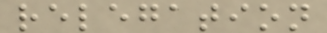relegation
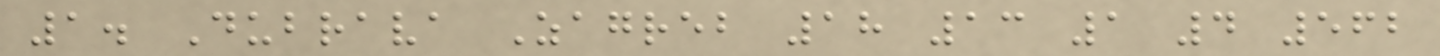1. Dubrava Zagreb 18 13 1 4 562
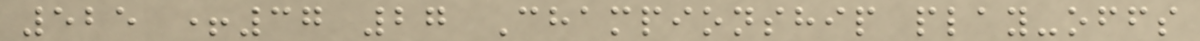525 +37 27 Championship play-offs
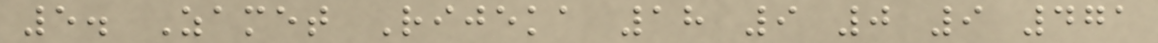5. Zamet Rijeka 18 9 0 9 471
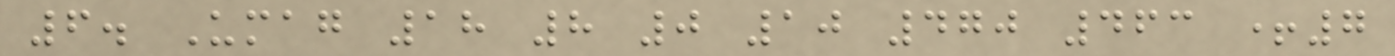6. Umag 18 8 0 10 470 463 +7
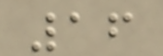16
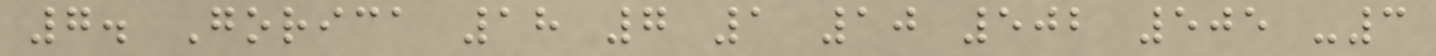7. Gorica 18 7 1 10 502 505 -3
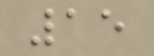15
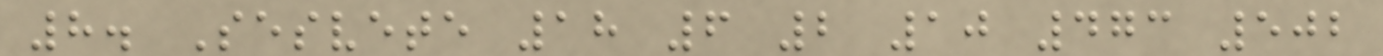8. Sesvete 18 6 2 10 473 502
